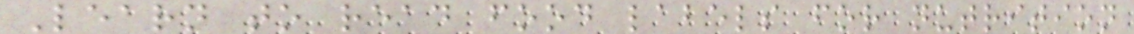Learn to read food labels for nutrition
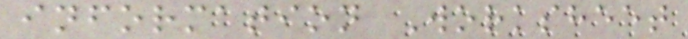information Worksheet
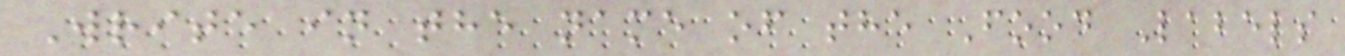Write in the name of the Food Labels
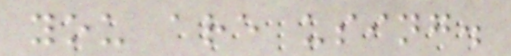you are using.
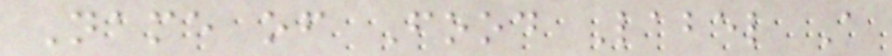Name of Food Label A
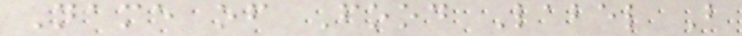Name of Food Label B
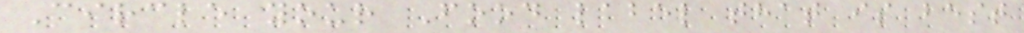Circle your Food label that is best
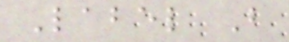Label B
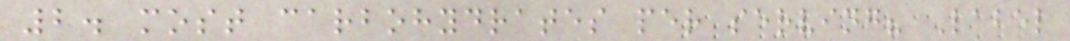2. most carbohydrates per serving? Label
